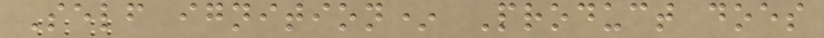Self ignition* Product does
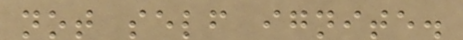not self ignite.
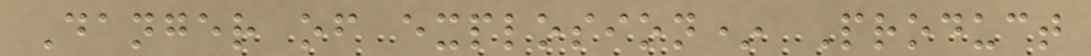Danger of explosion* Product
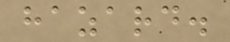hazard.
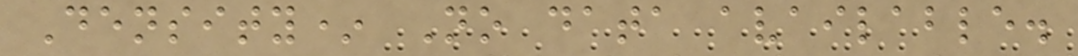Density* No data available.
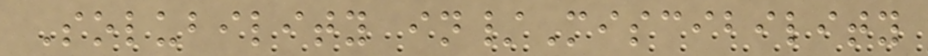Solubility in/Miscibility
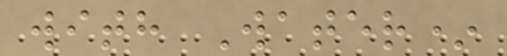with Water*
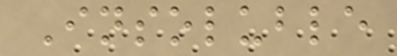Insoluble
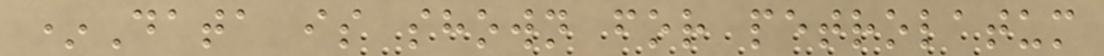*Data is shown for petrolatum
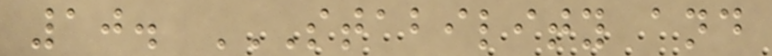10. STABILITY AND
